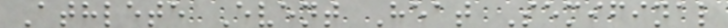Athlete Event Heat Semifinal
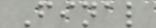Final
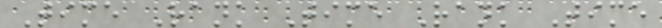Time Rank Time Rank Time
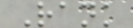Rank
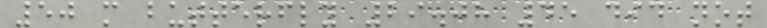50 m butterfly 29.08 45 did not
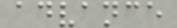advance
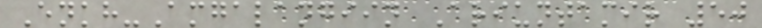Enkh-Amgalangiin Ariuntamir 50
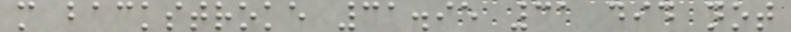m backstroke 31.95 31 did not
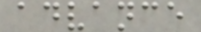advance
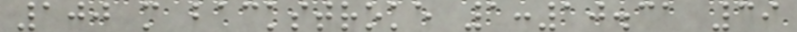100 m backstroke 1:10.31 39
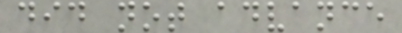did not advance
